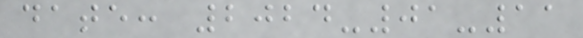date: 2024-01-11
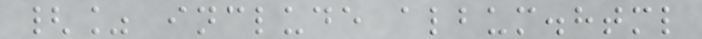{% include album.html
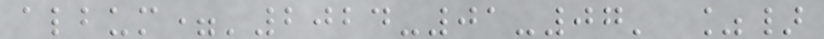album='2024-01-07' %}
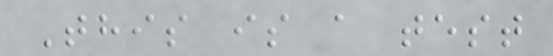This is a test
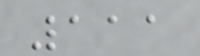111
